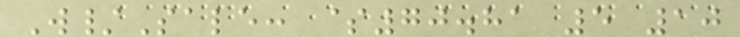W/Sale: $70.81 5 10
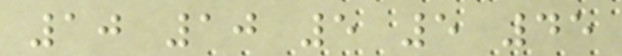10 10 5 5 45
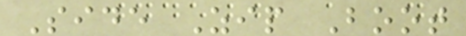Side Zip Boot
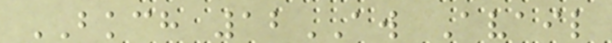BKCH 12AW Avail
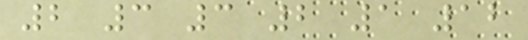2 3 3 2 1 12
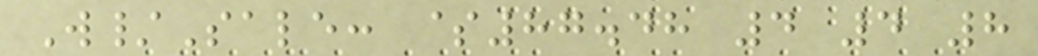W/Sale: $87.48 4 4 8
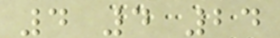4 4 24
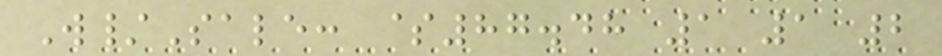W/Sale: $87.48 1 1 2
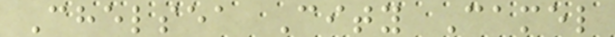Chelsea City Camel
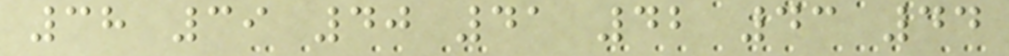38 39 40 41 42 43 44
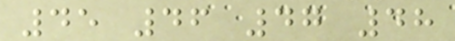45 46 47 48
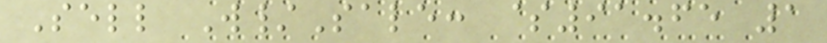Sell W/Sale: $91.65 1
